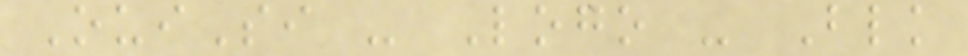OuiSi - Logo - Blk
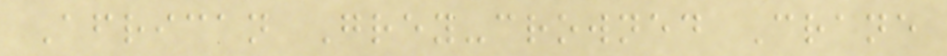African Grey-crowned Crane
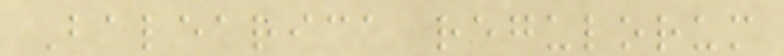Balearica regulorum
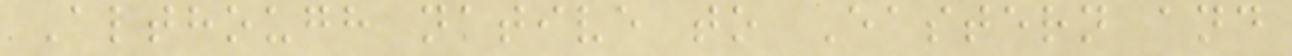Although native to Eastern and
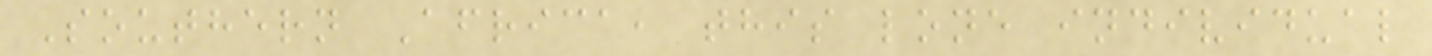Southern Africa, this lone individual
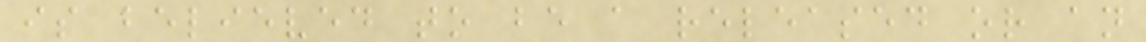is believed to be a released or an
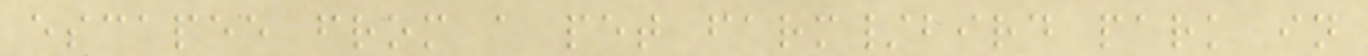escapee from a pet farm/bird park in
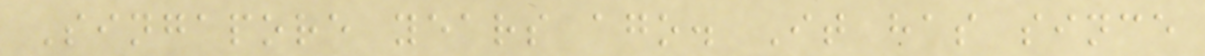Singapore years ago. It has since
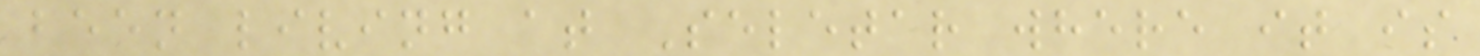been living at Seletar where it is
